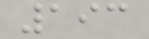193
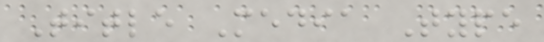Title Media Type
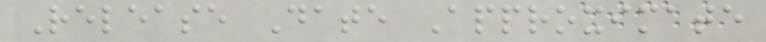Release Date Approximate
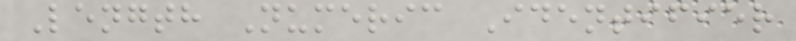Length Numeric Identifier
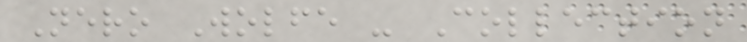Nero Wolfe - Collection
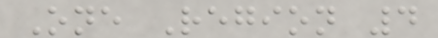One Region 4
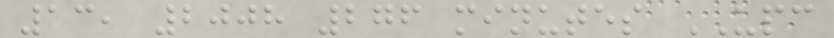13, 2008 276 minutes UPC
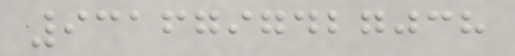9316797427038
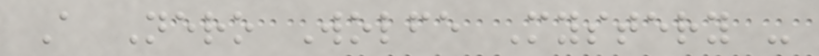A Nero Wolfe Mystery -
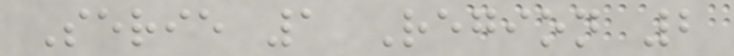Serie 1 Region 2
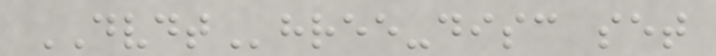DVDThree-disc set
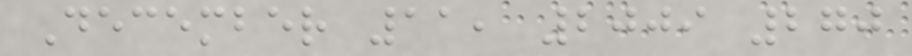December 11, 2009 270
